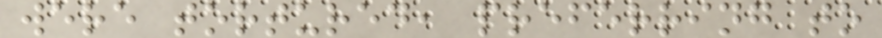were tortured, preferring to
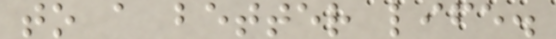to a better life.
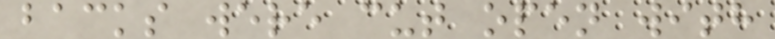backs were cut open with
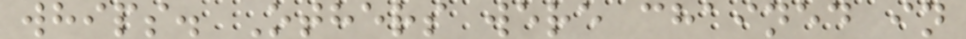whips. Others were chained in
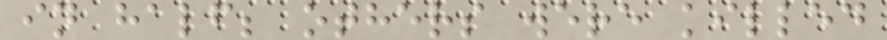in half; others were killed
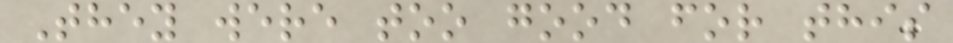They were too good for this
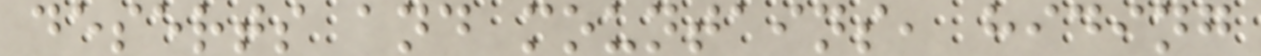deserts and mountains, hiding
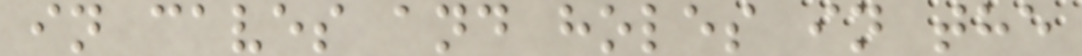in caves and holes in the
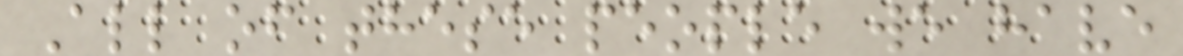All of these people we have
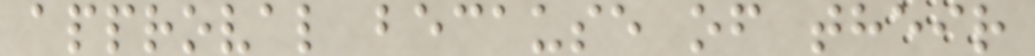approval because of their
